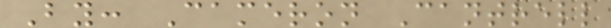By: Cameron Cantrell
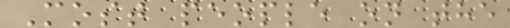Most people on the
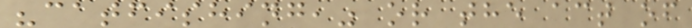"catfishing," or the act of
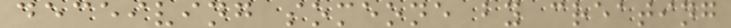deceiving someone by creating
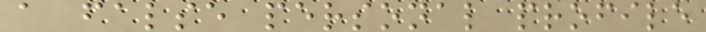a false personal profile
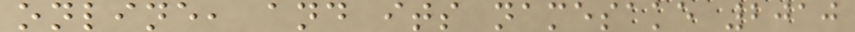online, and its namesake 2010
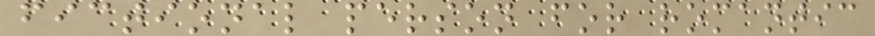fictional person for romantic
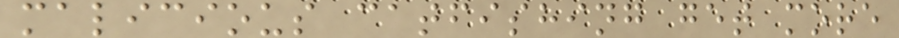malicious catfishing get more
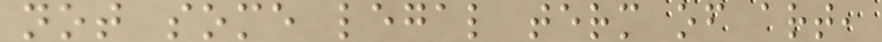not some legal term of art,
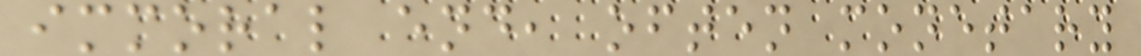immoral end, often monetary
